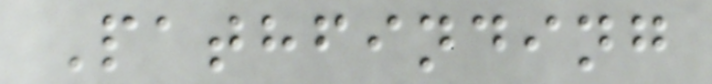Pathfinding
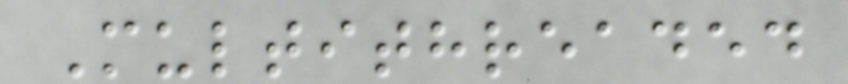Multithreaded
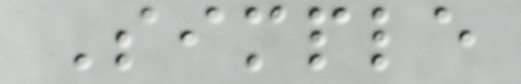Simple
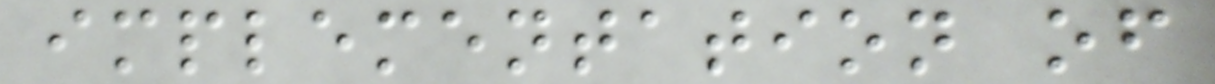implementation of
